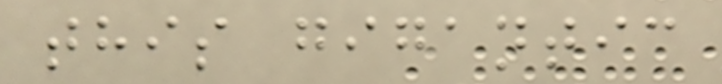this gigantic
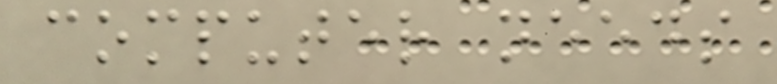computer needs
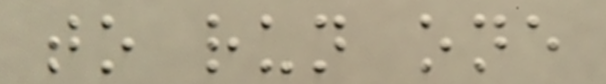to run one
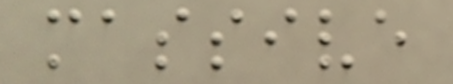massive
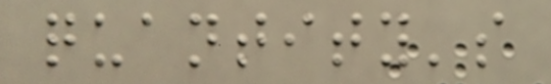quantity's
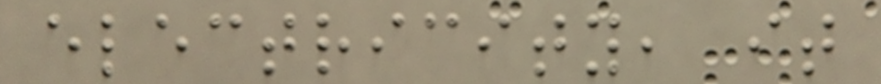electricity, it
